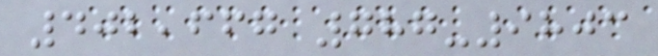402,667 787-9803
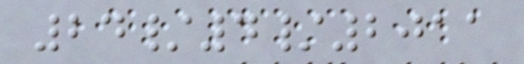24/4/2011
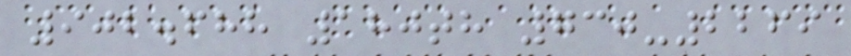902.688 180th 730-2269
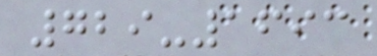729-1693
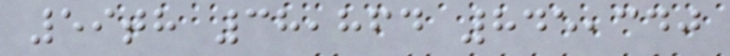59th 38,864 845,340
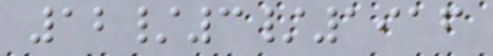12/3/1916
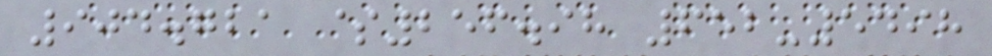904.721 $256.98 652-5498
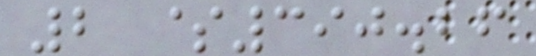2 $390.26
